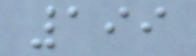199
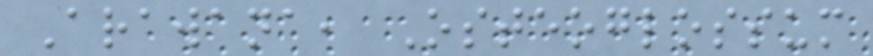Arawana, Osteoglossum
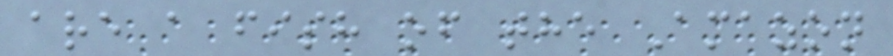are a fish of the Amazon
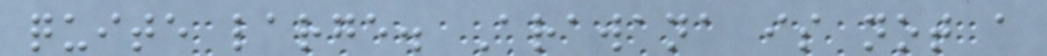quite large. Arawana is not a
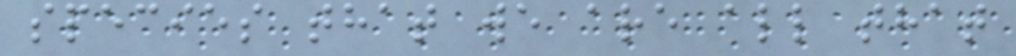species that we are all that
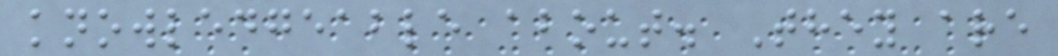knowledgeable about. They are
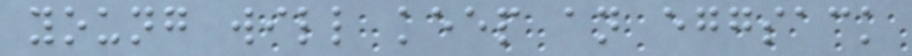young will keep an eggsack
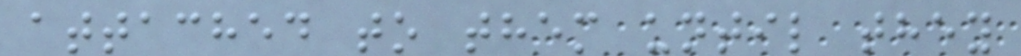attached to them until they
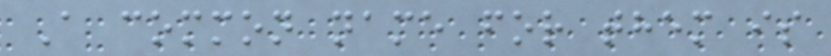A common name for them is
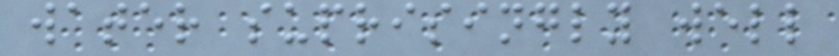water suprisingly well
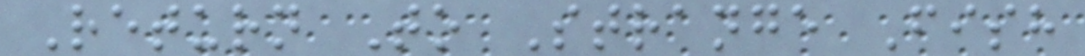Return To Strange Fish
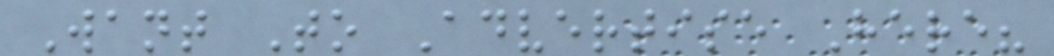Want To Advertise Here?
